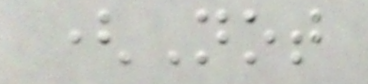(Not
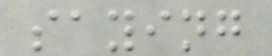saying
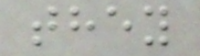they
